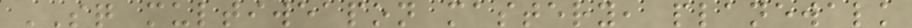SQ multiweapon mastery, planewalk
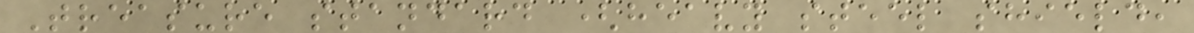Treasure standard (heavy steel shield,
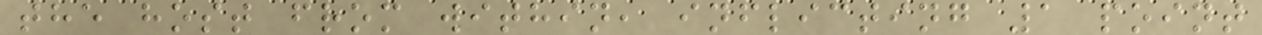the host from within, inflicting 1 point
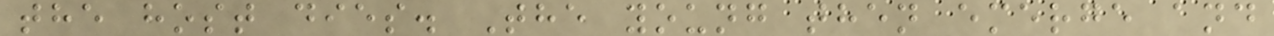the host dies. The young then emerge and
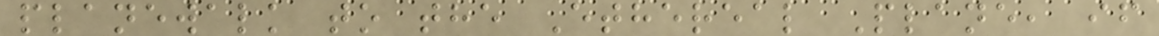planewalk to the Ethereal Plane, if
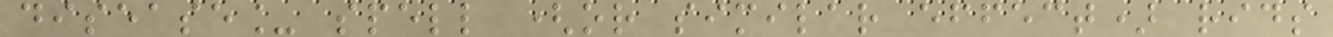disease_ spell (or similar effect) rids
